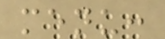menu:
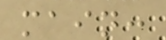main:
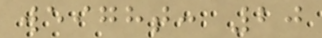weight: 20
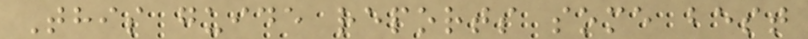This guide reports some best
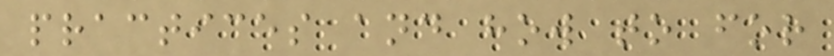practices and how to for
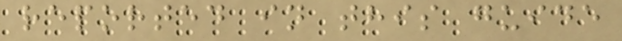reported in this guide
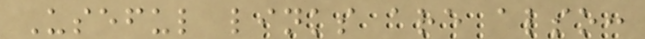Useful links are also:
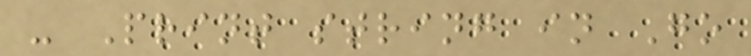- Print string in Go
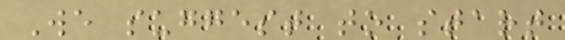We suggest to start
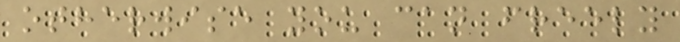otherwise you can freely
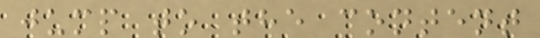jump to the content
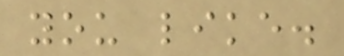you like.
